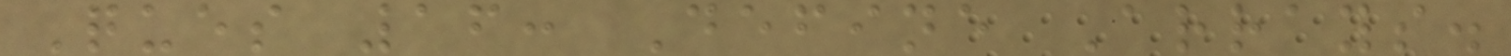Ques 16: Define Arrays.
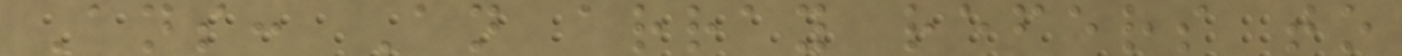Ans: An array refers to
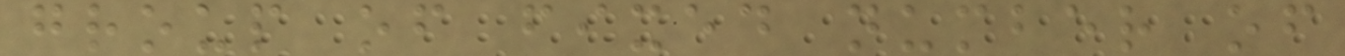group of fixed number of
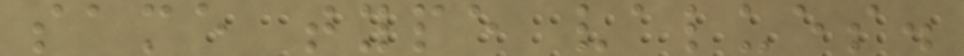same type values.
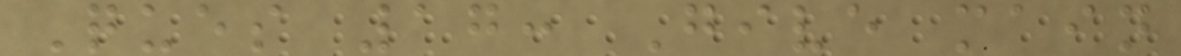Ques 17: Give main
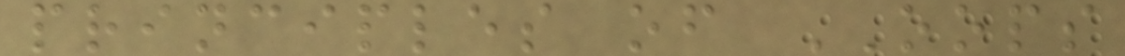principles of OOPS
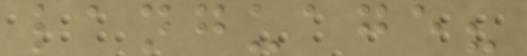language?
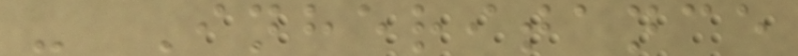- Inheritance
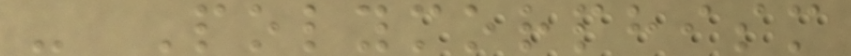- Polymorphism
